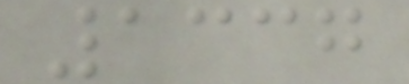1337
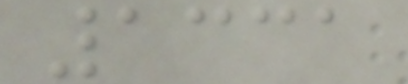1331
